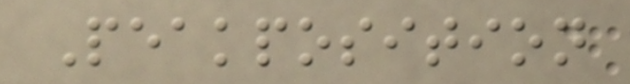Peakposition
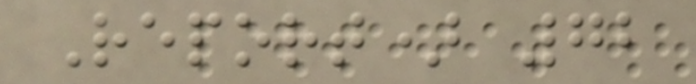Report) 72
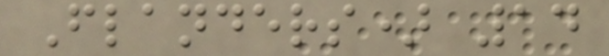Flanders) 14
